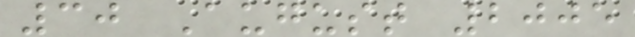30 August 2005
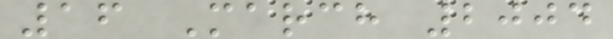16 March 2004
